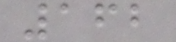162
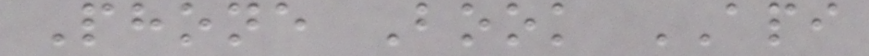Phone Book API
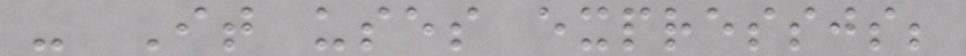- It uses expressjs;
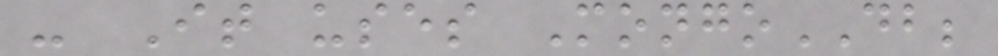- It uses MongoDB;
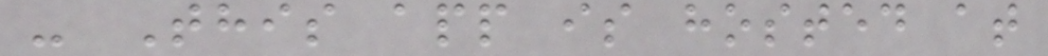- This app is hosted at
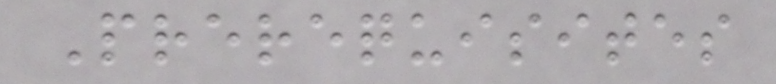Prerequisites
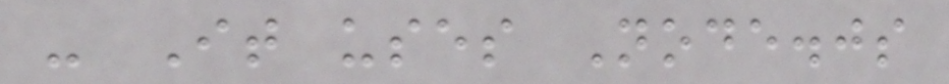- It uses Node.js
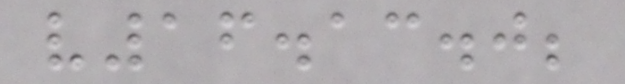v16.13.0;
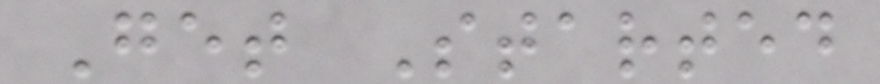Get Started
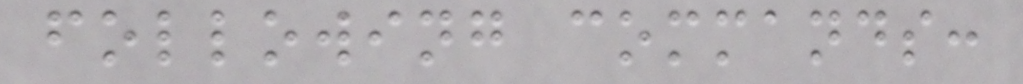following commands:
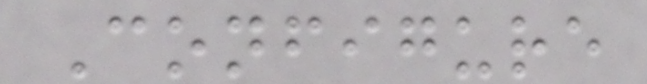Configure
